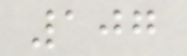107
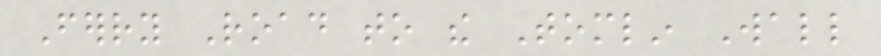Ferry Road to the Tomlin Wall
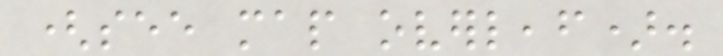(see map overleaf).
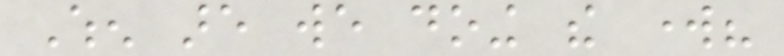When are we doing the work?
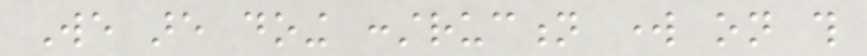We are doing construction work on this
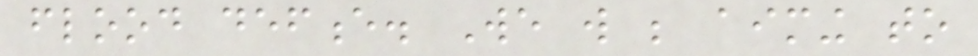flood defence. We will be aiming to
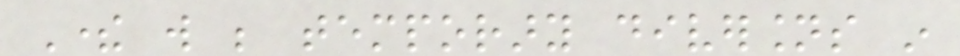There will be temporary diversions in
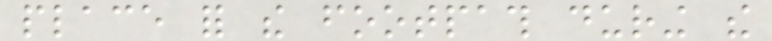place for the footpath during the
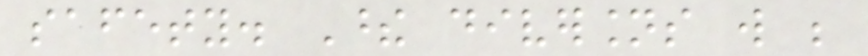safety. These diversions will be
